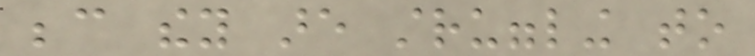because they are struggling to
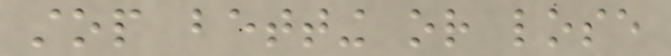stop betting or lose
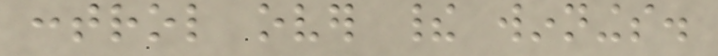control over their winnings.
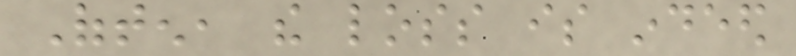Often, the loss is indeed
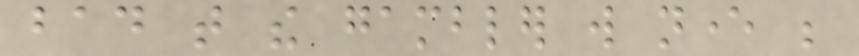bad that the gambler will never be
